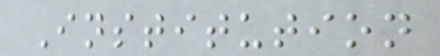Institution
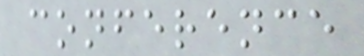conference
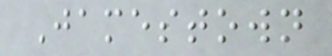Jamestown
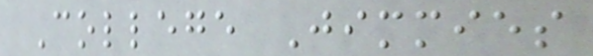College Jimmies
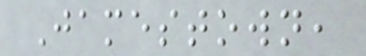Jamestown,
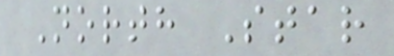North Star
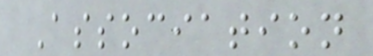Association
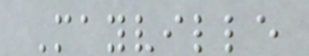Mayville
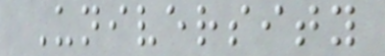University
